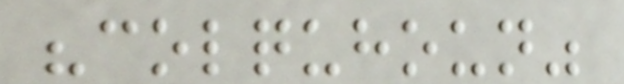"colquhoun"
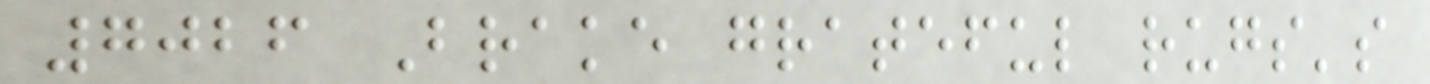7026 Brake grateful rugs's
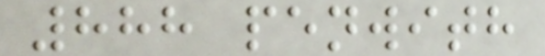888 penwith
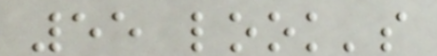55 look's
